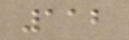112
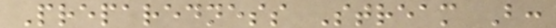Preparedness Stream B:
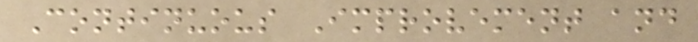Continuous Improvement and
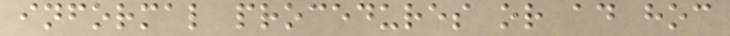informal procedures or ad hoc
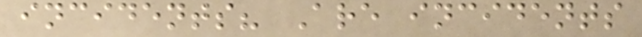incidents? Are incidents
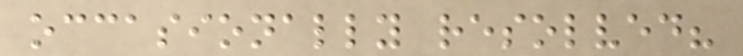occasionally resolved?
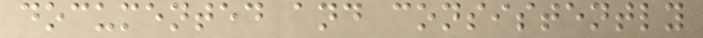documented and consistently
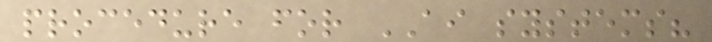procedure for AI systems?
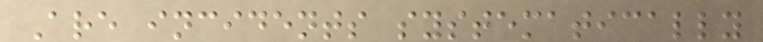Are incidents systematically
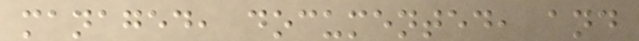managed, documented, and
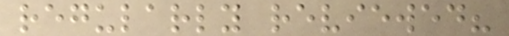regularly reviewed?
